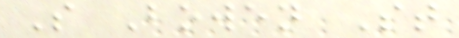S Bowen St
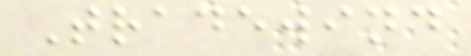Tradewind
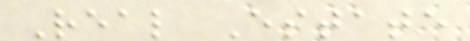Real Estate
